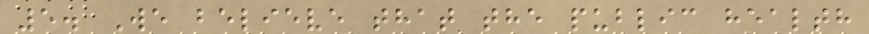5. We believe that the public health
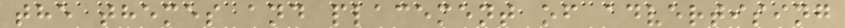the themes and placement of advertising
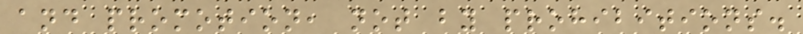and promotion, not by prohibitions.
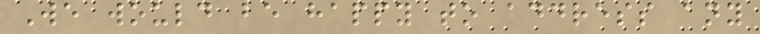We would be happy to address any
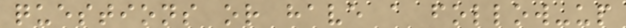questions or have a follow-up
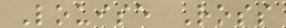Louise Ross
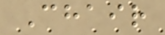Chair
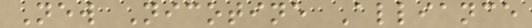New Nicotine Alliance
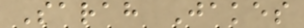Sarah Jakes
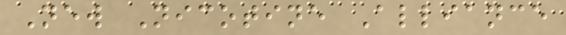New Nicotine Alliance
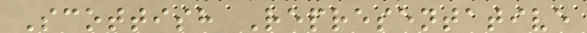Scottish Representative
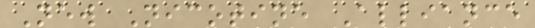New Nicotine Alliance
